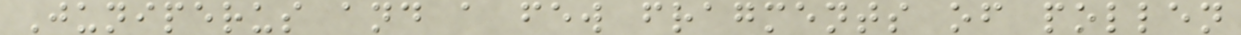Juniperus and a few fragments of pollen
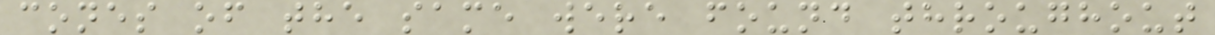cones of the same were found throughout
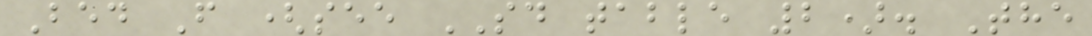Bed F (see SD table 2). The
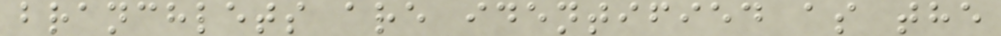branchlets are identified as the
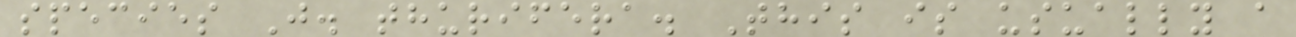species J. thurifera. This is usually a
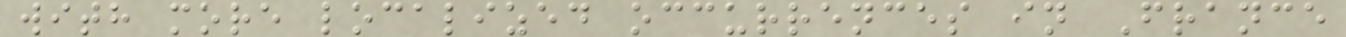with more localized occurrences in France
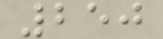250
